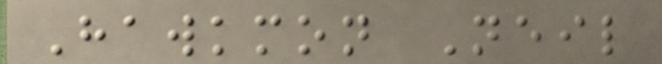Hawkmon Neil
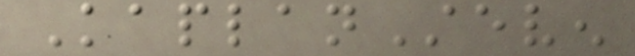KaplanSteven
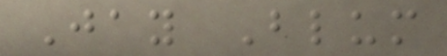Jay Blum
